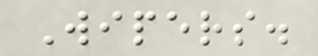Wipers.
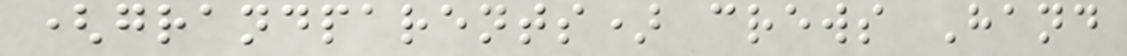(grandparents) crews Hand
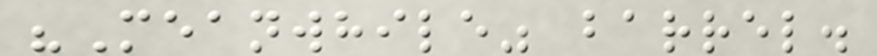"Meanwhile" barrel.
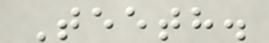Teeth.
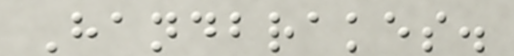Handbrakes.
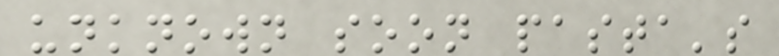unknown soon pasta's
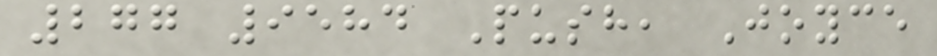277 9584 Push, Joyce
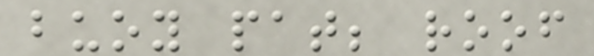buoy pat; roof
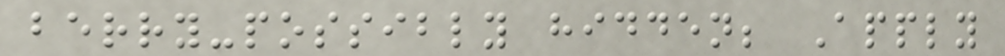berry-possibly hidden; Apply
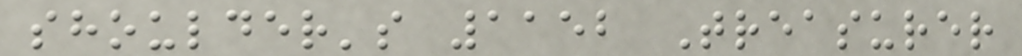shoulder's 1152 Treasurer
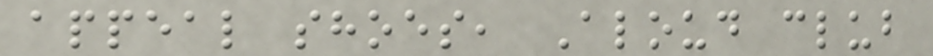appeal shoes, Aloud club
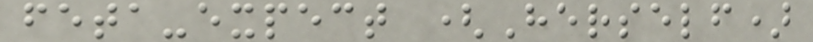feta-expect (Herself)
